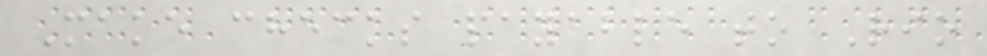Make checks payable to Rio
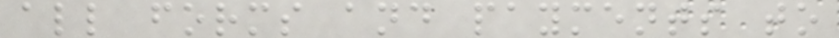all forms and payments to
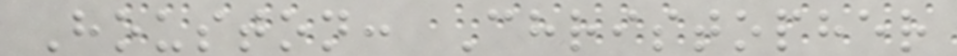Houston: Christopher
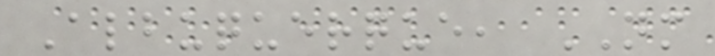Albuquerque, NM
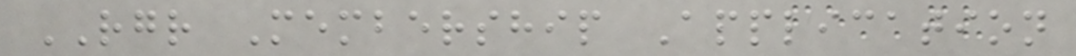RGR Membership Application
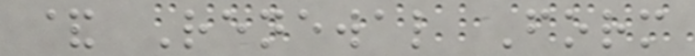& Renewal Form
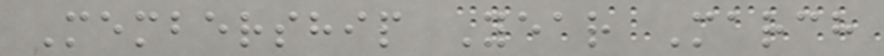Membership Year March
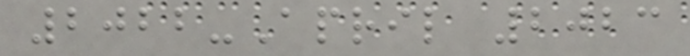2022-April 2023
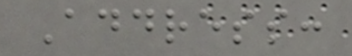Address:
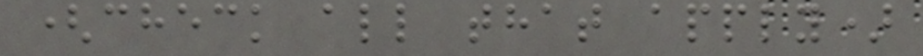(check all that apply)
